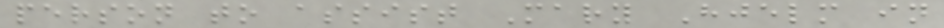person to assist Mary Hjelm in
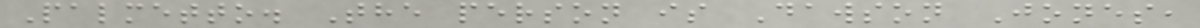Palmetto. The person is Dawson Jones,
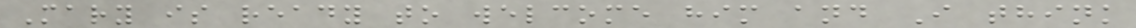Mary is ready to welcome him and I think
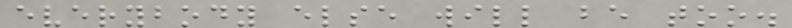everybody else will be too.
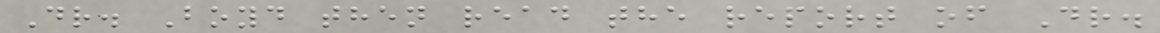Dr. Boyd then read the report of Dr.
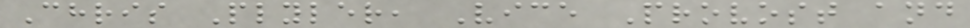Chris Plyler, Vice Provost and
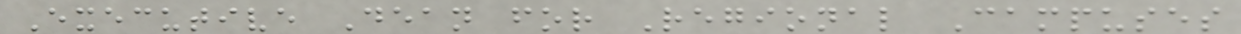Executive Dean for Regional Campuses
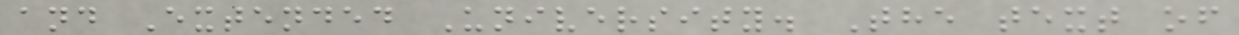and Extended University. The text of
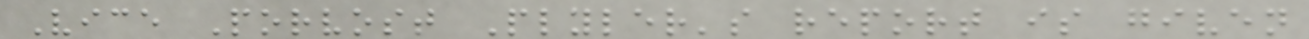Vice Porvost Plyler's report is given
